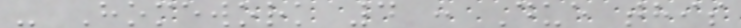- Homework 4 : Due this
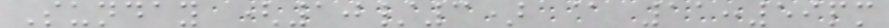Sunday (10/3) @ 11:59pm
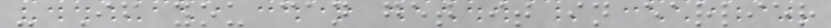- If you can get it in earlier
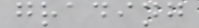grading
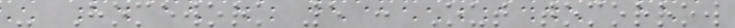- Homework 5 : Out tomorrow
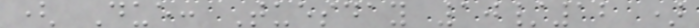( Due: Tuesday 10/12 )
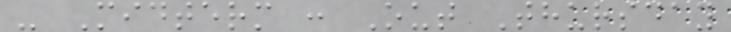- Midterm : Out Thursday
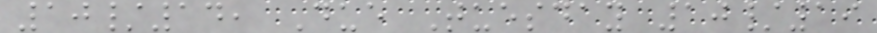10/14, Due Tuesday 10/19
